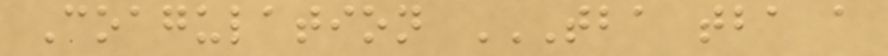Coagulation TBA TBA A
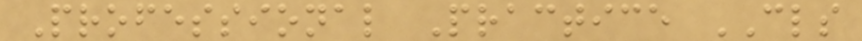Professional Practice CLS
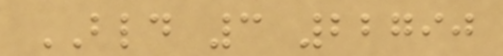BLD 3 22790
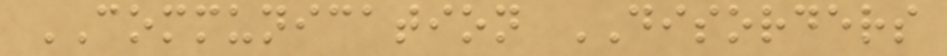COMMUNICATION DISORDERS
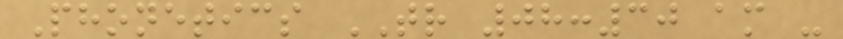Phonetics TR 08:30 am -
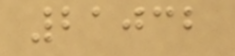21032
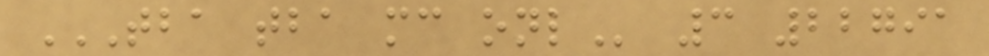TBA TBA MC ONL 3 22791
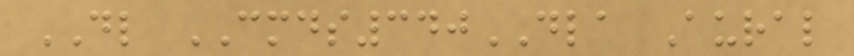DL CMDS340DLA Aural
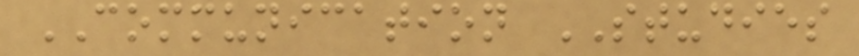COMMUNICATION STUDIES
